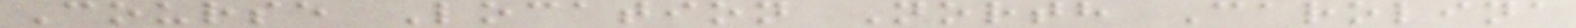Course Location North Carolina
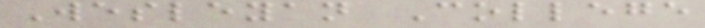Wesleyan College
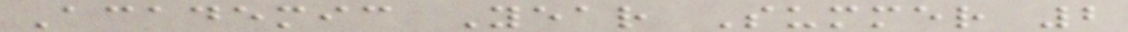Academic Year Summer 2
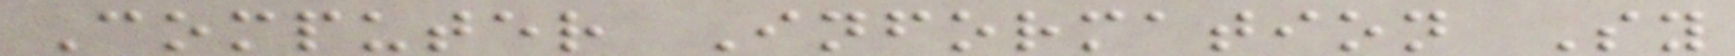Computer Information Sy
